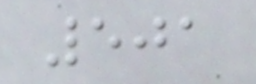501
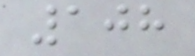108
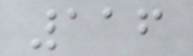116
